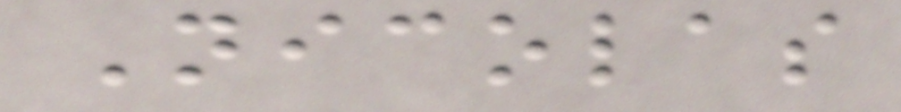Nicolas
